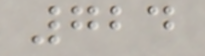724
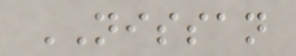NISSAN
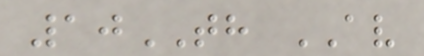10TH AV
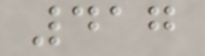417
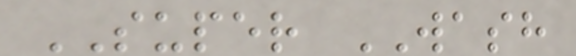SUPER WASH
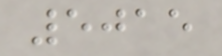5015
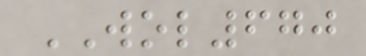WOL670
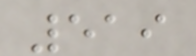519
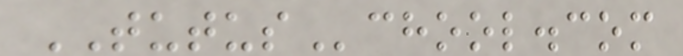TUTUSchool.com
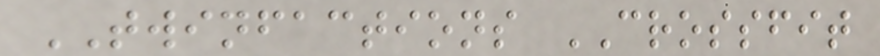TWINFACTIONS CROSSFIT
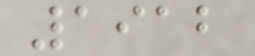1912
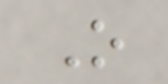O
